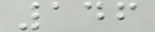146
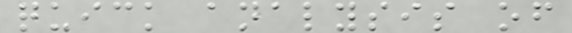quick analysis of
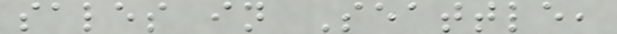sales in Seattle,
